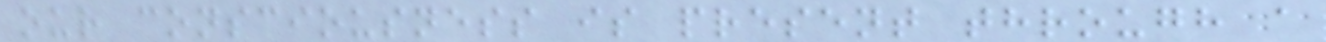our consciousness is present through a
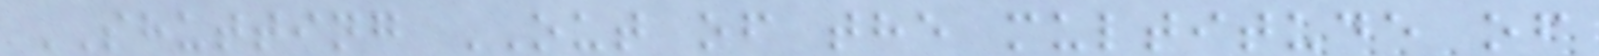SHUTTING OUT of the multitude of
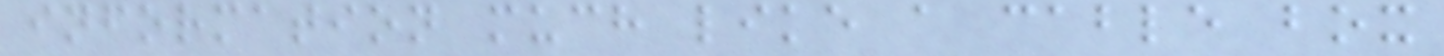information much like a cable box
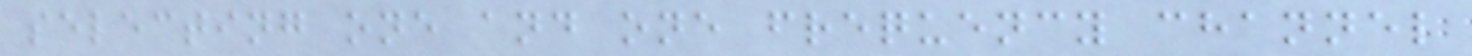selecting one and one frequency channel
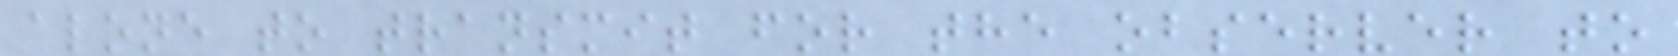alone to transmit for the observer to
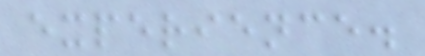experience.
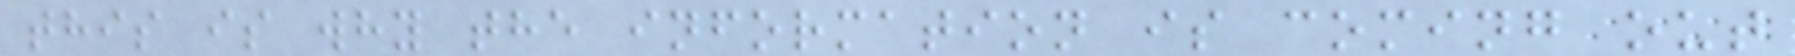this is why the information is coming out
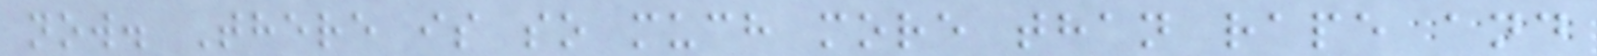now. There is so much more than rape and
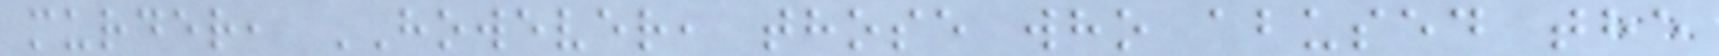murder, HOWEVER, those who abused the
